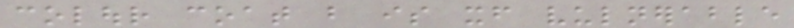colour coat but is itself vulnerable
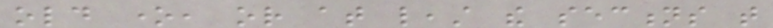old one, or at least the sections that
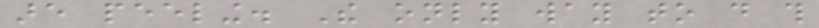are peeling. The only way to do this
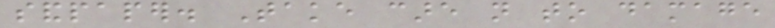sandpaper. Take care not to damage
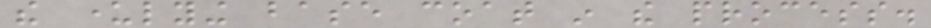the underlying base coat in the process.
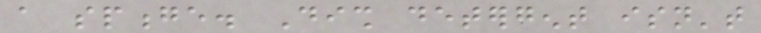a sponge. Dish detergent isn't
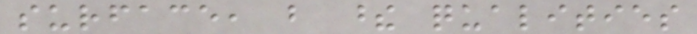surface, but these qualities
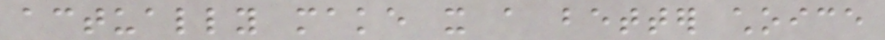actually make it a better choice
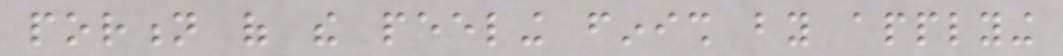portion of the peeling finish by applying
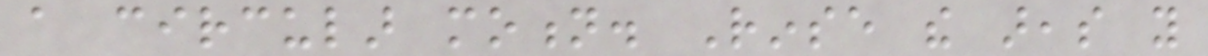a circular motion. Rinse the areas you
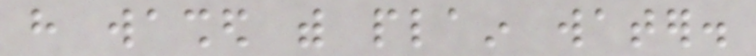have washed with plain water.
